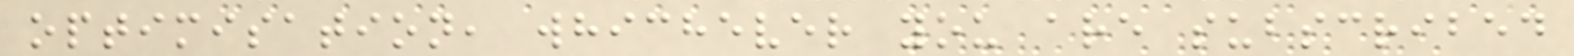optimisation, whichever you are subscribed
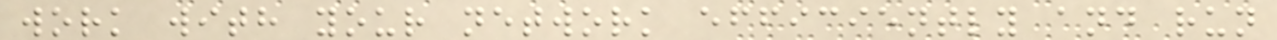work with your network efficiently and run
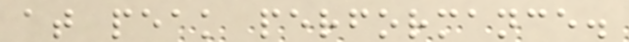at peak performance.
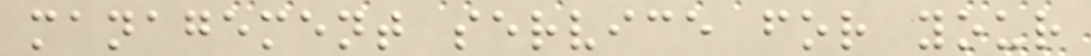management service for your
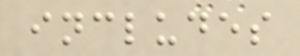includes
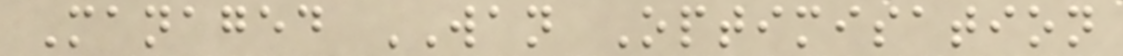Managed WAN Optimisation
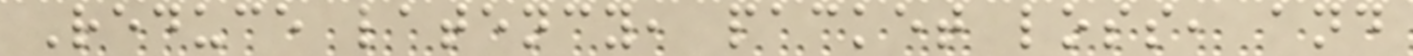Reduce latency, packet loss, and
